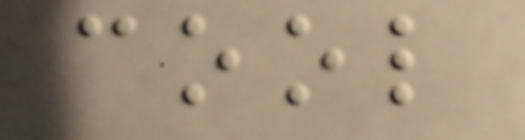cool
